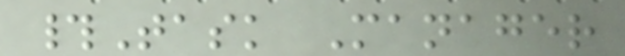#Task Manager
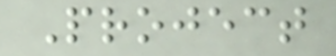Project
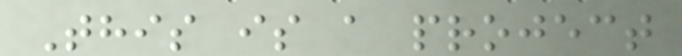This is a project
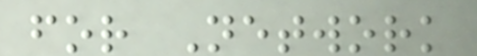for Network
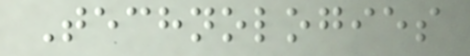Technologies
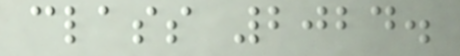class 2024.
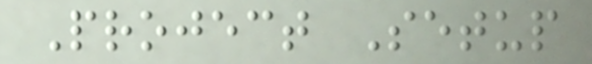Project Setup
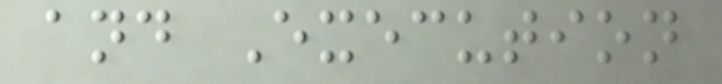and Execution
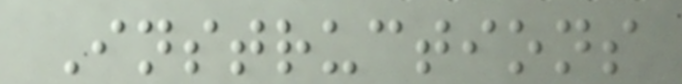Instructions
